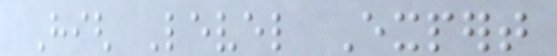High Level Expert
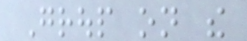Group on the
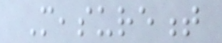Measurement
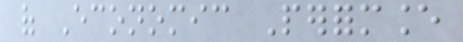of Economic Performance
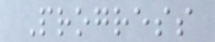Progress
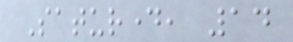Saturday, 14
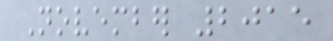November 2015
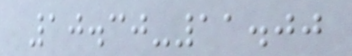10.30-11.00
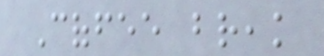Coffee break
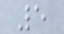5
